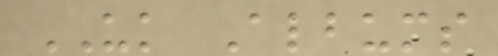UK Albums
